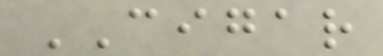CIGAR
